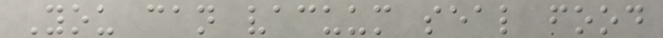You can vacuum seal food
